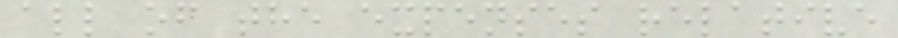all of the expenses relative
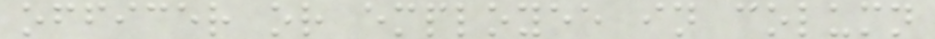officer or employee in column
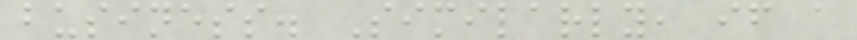business. Similarly, if a
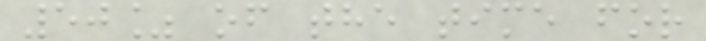50% of the time for
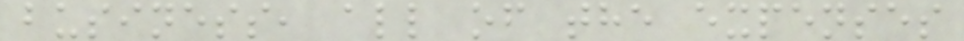business, all of the expenses
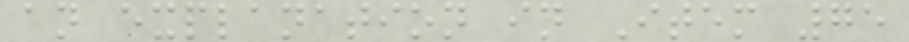an explanation in Item 75
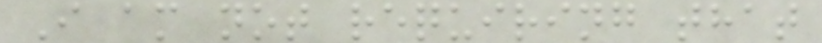I am not requiring that
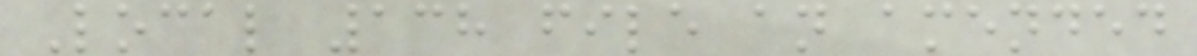Local 138 file an amended
